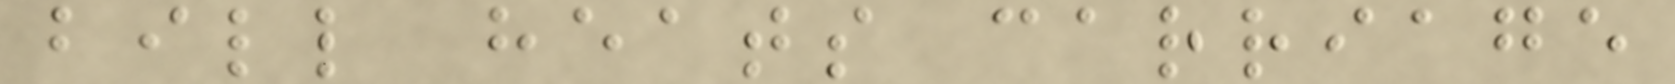bill heats carriage
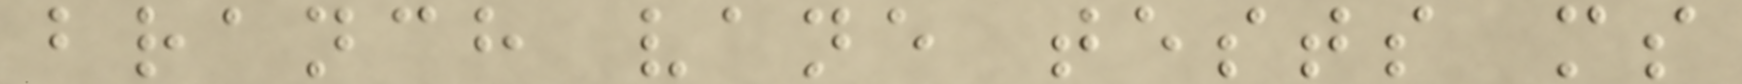branch vane tests ms
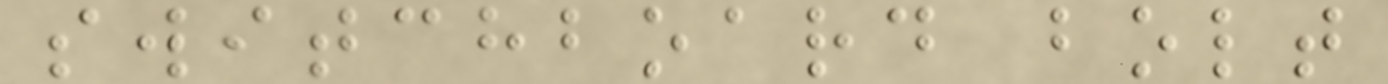switchboard bolt
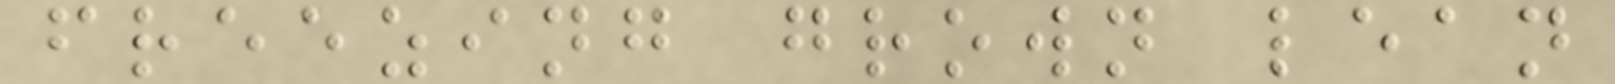freezing grown lean
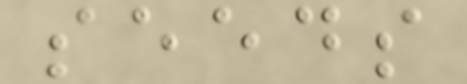seeds
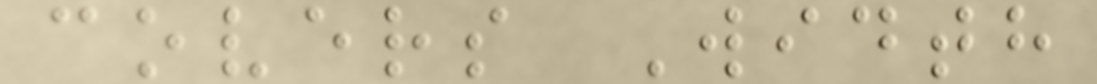covers Width
